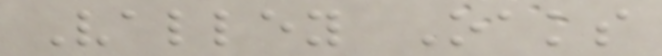Valley Oaks
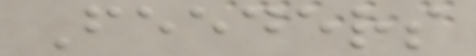Feeders
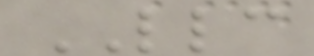LLC
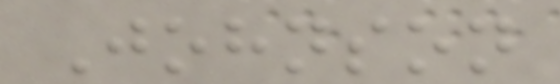Johnson
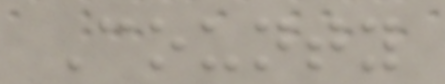County
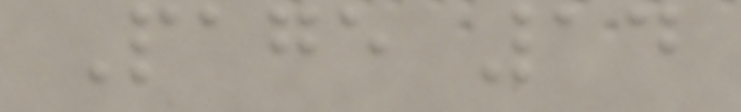Page 14
